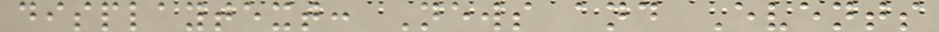displaytext: News and Events
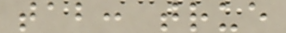tab: true
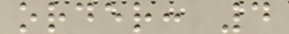order: 4
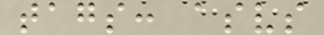tags: asvs
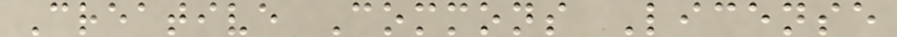Creative Commons License
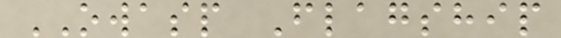OWASP Flagship
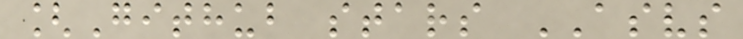[Github stars ASVS
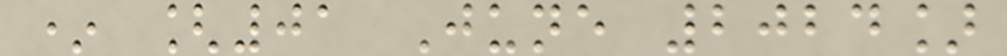* [01 June 2024]
